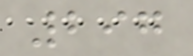297
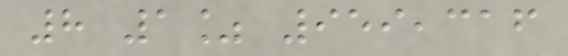8 1% 959,316
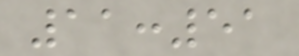11:51
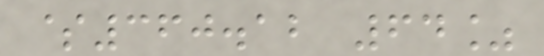$360.12 64%
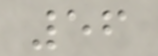56
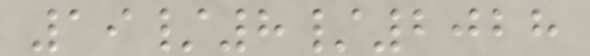19/8/2028
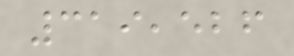319,526
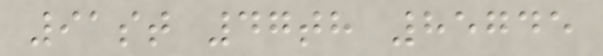91st 47th 85745
